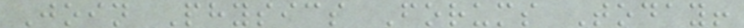Join Physics Forums Today!
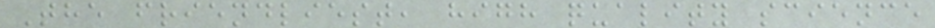The friendliest, high quality science
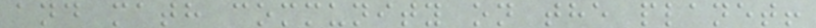and math community on the planet!
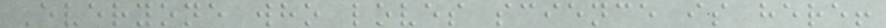Everyone who loves science is here!
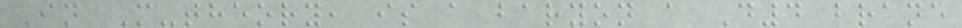In M-theory, is a baryon a D4 brane
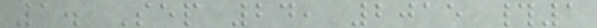1. Sep 24, 2015 #1
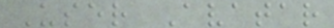User Avatar
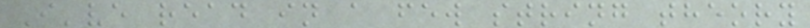I've read in a few string theory
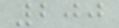200
